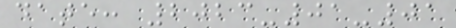date: 2023-01-01
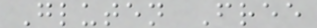Gluten Free
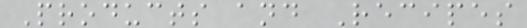Products and Recipes
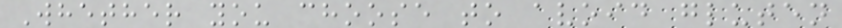Whether you choose to avoid gluten
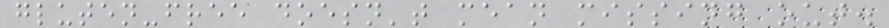gluten-free doesn't mean missing out.
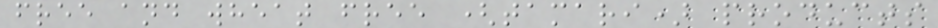free and wheat free (tamari) products
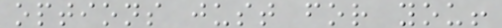options just for you!
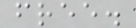free.
